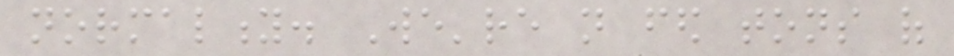normality. We're not fed tons of
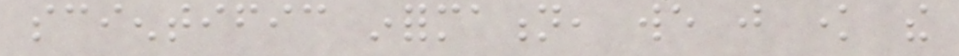scientific information, we just know the
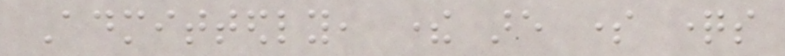Admittedly, there are some questions
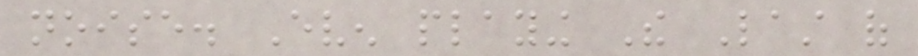noise. Even playing The Last of
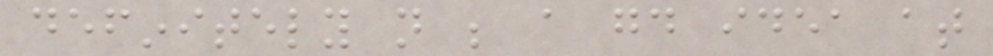definitely not be a good idea at
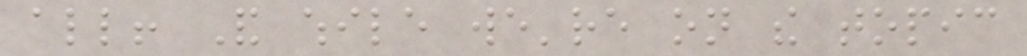all! And while we're on the topic
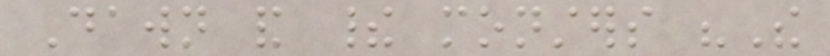Dawn and their monsters "The
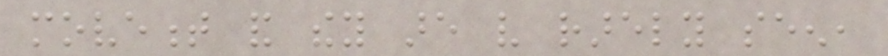movement and they are very rarely seen,
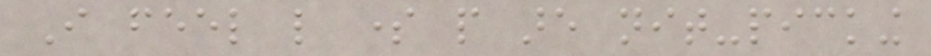I feel like some people are nit-picking
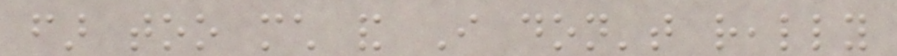far too much and I don't really
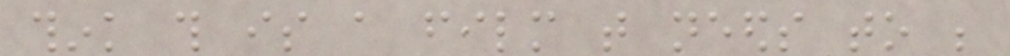think this is a film that needs to be
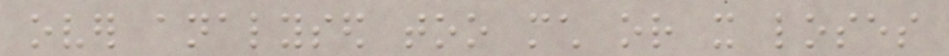over analysed too much or it loses
